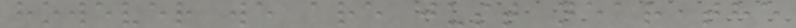however we are just near the
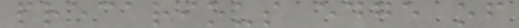precarious edge of
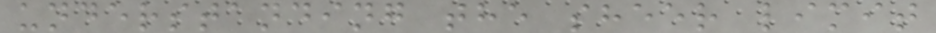understanding the sheer limit
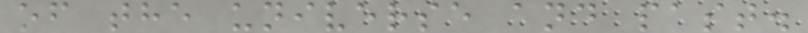of the universe and past.
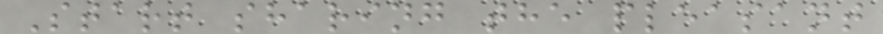Start sharing the pleasant
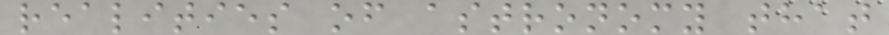realities of astronomy that
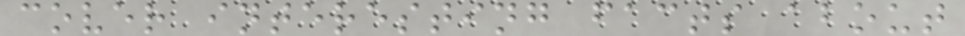cover interesting facts about
